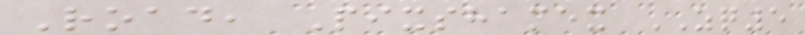Road, Pixshamex ZQ5
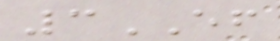3EF
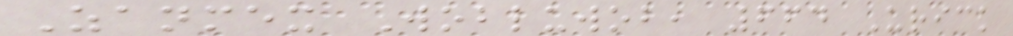Zanmex Wobluwob, 664 Urick
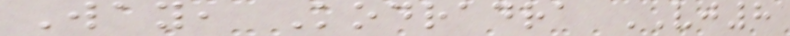Way, Kodradra VJ8
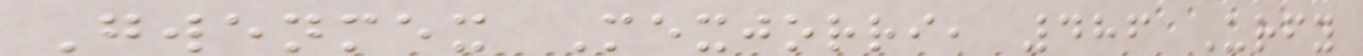Gwenmex Mexjorri, 486 Urfy
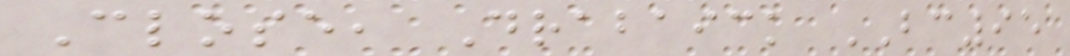Close, Drabaick BC95
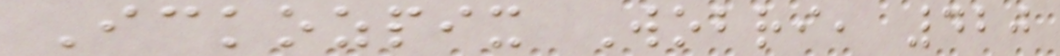Ickozpix Wobri, 420
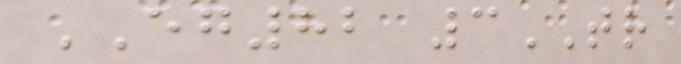EG82 3TR
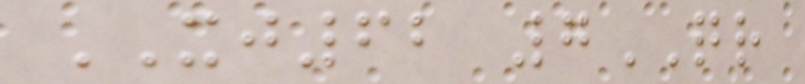XJ62 7QR
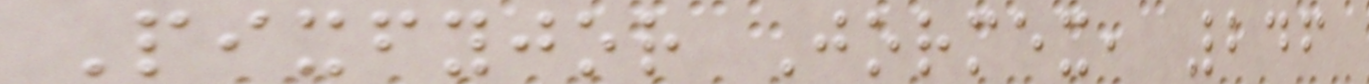Pixfyjor Jormex, 246
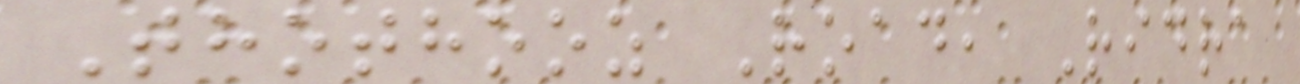Thothooz Road, Ridra
